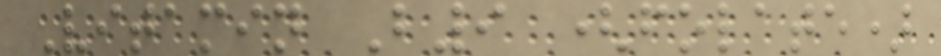Vitamin B9 (folate)
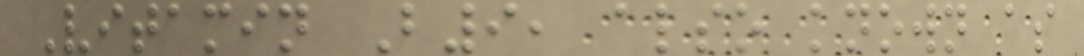Vitamin B9, also known as
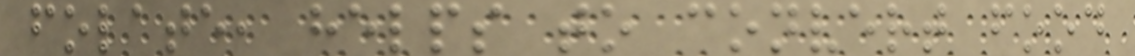folate, helps to convert food
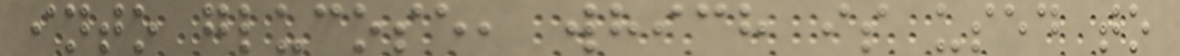into glucose, which is used to
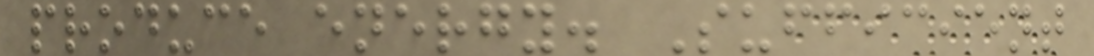produce energy. Sufficient
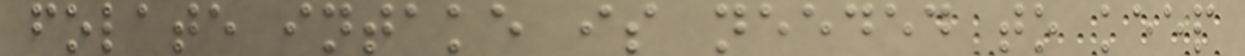folate intake is needed to keep
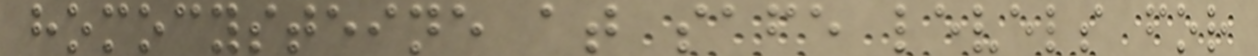homocysteine at safe levels for
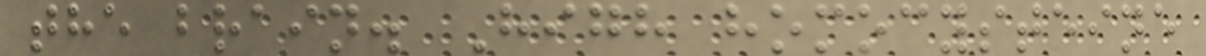the brain. High homocysteine
